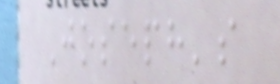Joseph's
